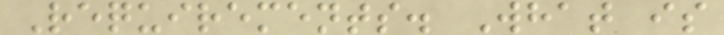Requirements. What is
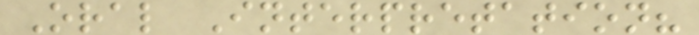Oral Interpretation?
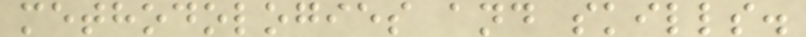methodologies and skills.
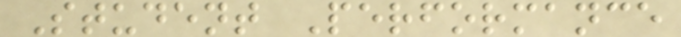Student Performance
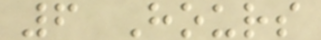6 Hours
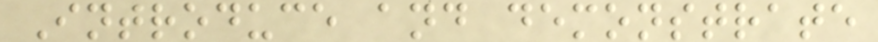Introduce and demonstrate
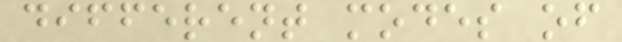different modes of
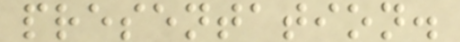presentation.
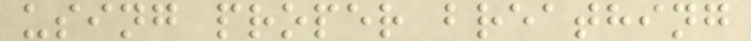using proper breathing
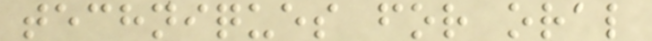techniques for oral
